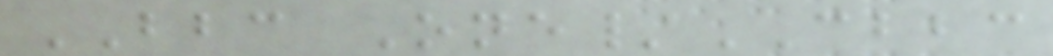BBC One/CBBC
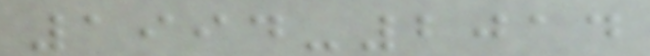1994-2014
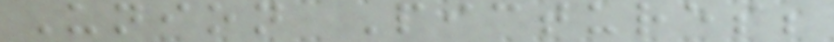Union Pictures;
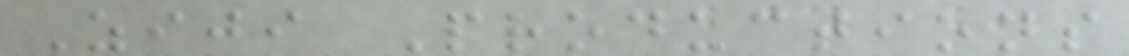Ziji Productions
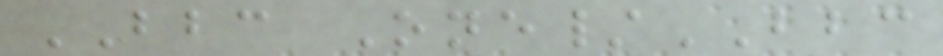BBC One/BBC
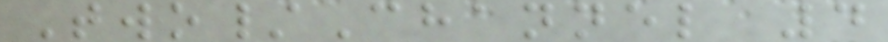Two/Channel 4
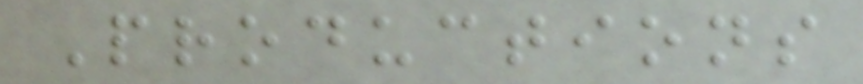Productions
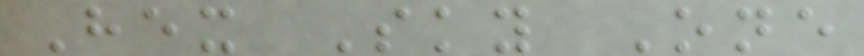Hex Sky One
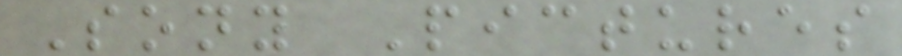Sony Pictures
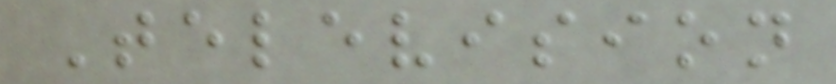Television
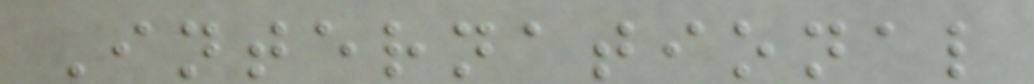International
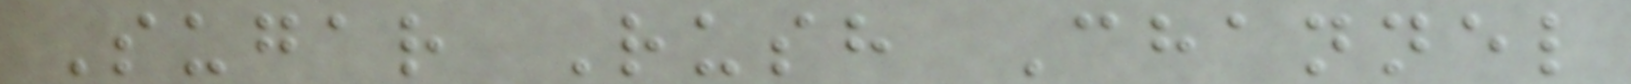Sugar Rush Channel
